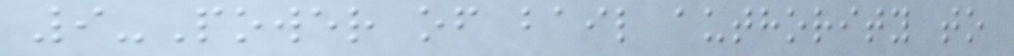9-Power of bail authority to
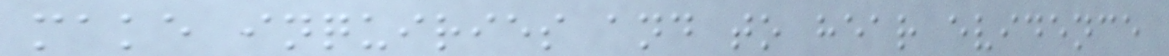make inquiries and to hear evidence
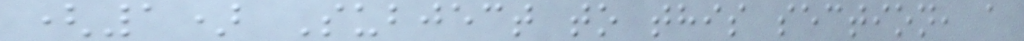(1) Subject to this section, a
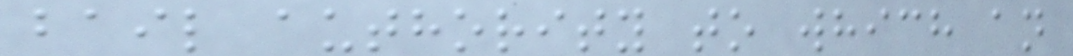bail authority to which an
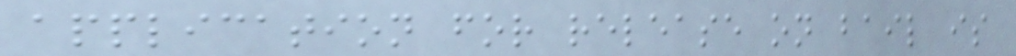application for release on bail is
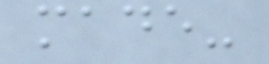made-
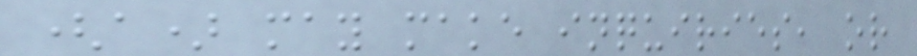(a) may make inquiries, or
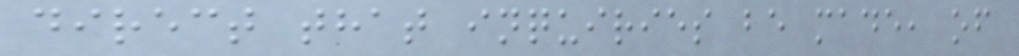direct that inquiries be made, of
